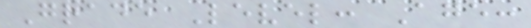Grade Level: Age:
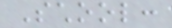School:
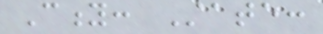City: State:
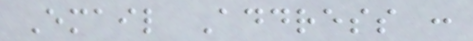Email Address :
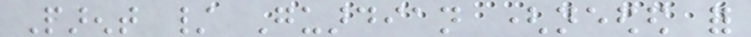Parent / Guardian (needed for
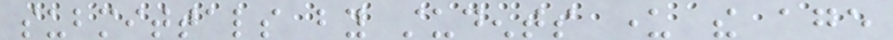submittals by students under the age
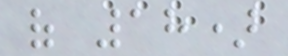of 18)
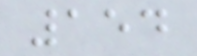154
